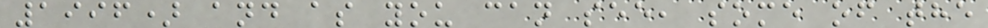1996) and as you can see, some of the
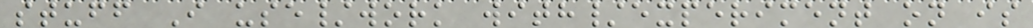stuff I use/work with/experiment on is
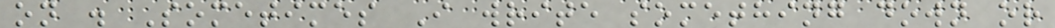on . Sometimes I write something down or
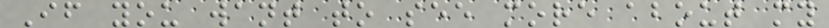If you want to see more about my
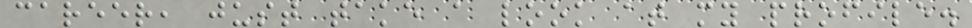career, just take a look at my profile.
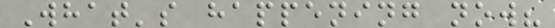What's happening now?
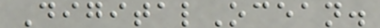DigitalOcean.
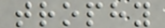trophy
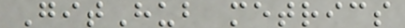GitHub metrics
